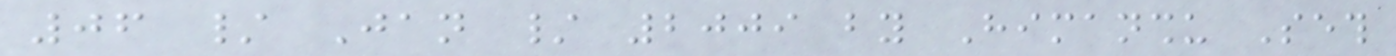06 / Jan / 2009 by Himanshu Seth
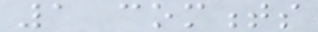1 comments
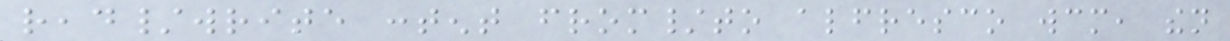read/write content from/to alfresco wcm, then
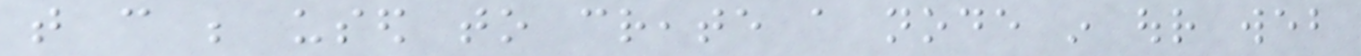that can be used to create a node in our web
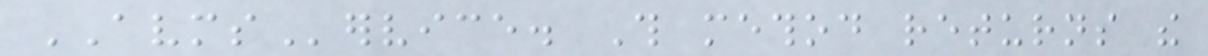AVMService. This method returns the
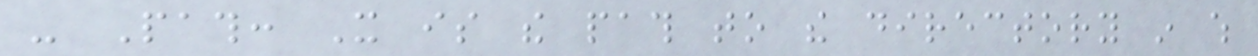- Path: It is the path to the directory in which
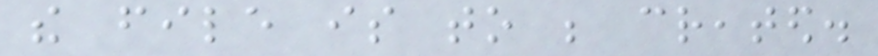the file is to be created.
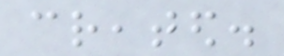created.
